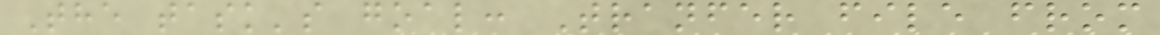The task's goal: Tranfer file from
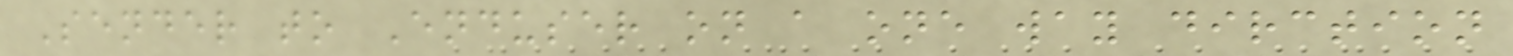Sender to Enduser on a one way dirction
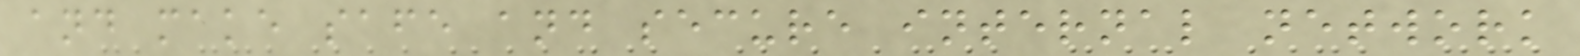and make safe and secure internal network
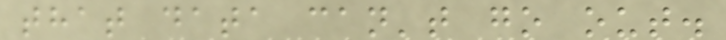that data can't go out.
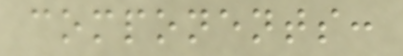components:
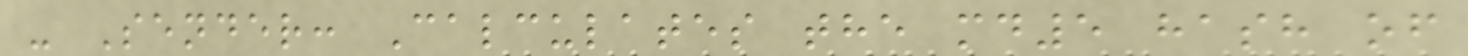- Sender: Calculates the md5 hash of
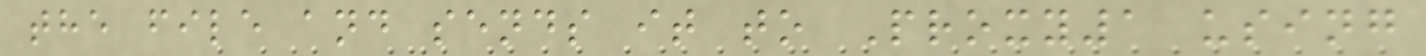the file and sends it to Proxy1 using
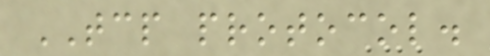TCP protocol.
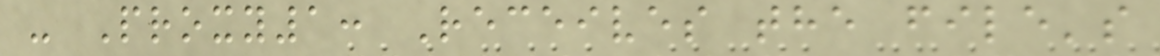- Proxy1: Receives the file's
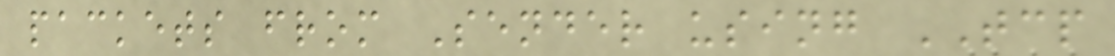packets from Sender using TCP
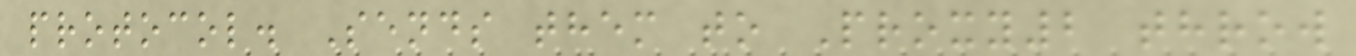protocol. Sends them to Proxy2 throw
